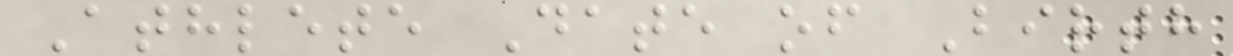Athlete Date of Birth
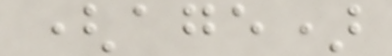(age)
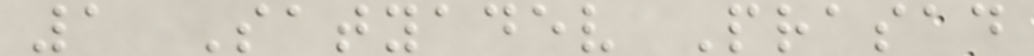1 Satyadev Prasad
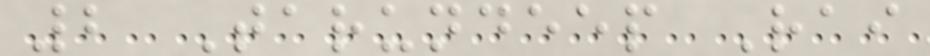2 Tarundeep Rai
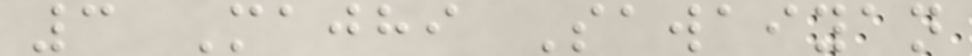3 Majhi Sawaiyan
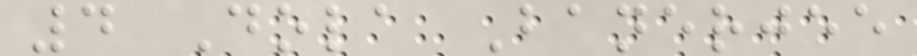4 Dola Banerjee
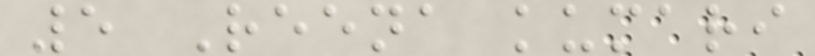5 Reena kumari
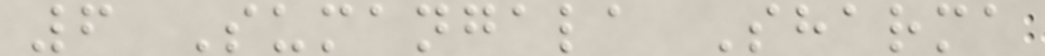6 Sumangala Sharma
